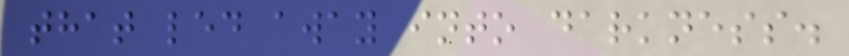that led away into darkness.
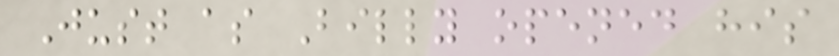Just as Billy opened his
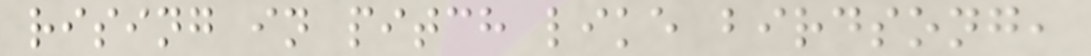rising in pitch like birdsong,
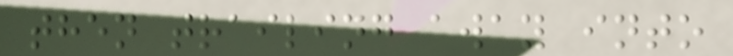then trailing away into
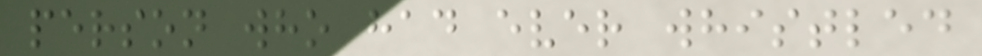person who had ever whistled
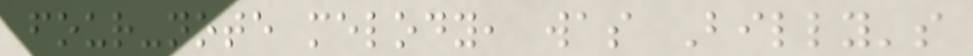four-note melody, was Billy's
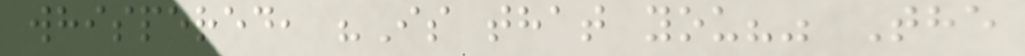whispered, "Is that you?" The
